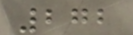272
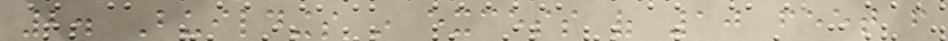2. Buildings in excess of 10 feet from
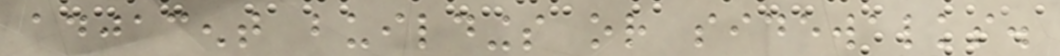adjacent buildings or sidewalks.
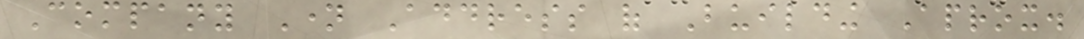Company Name Address of Building Aprox.
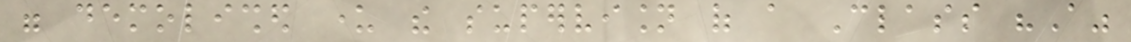were demolished under the supervision of a Class "A"
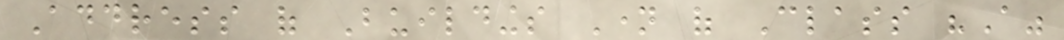Address of Buildings Name of Class "A"
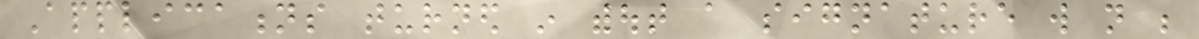Applications turned in without a signature will not be
